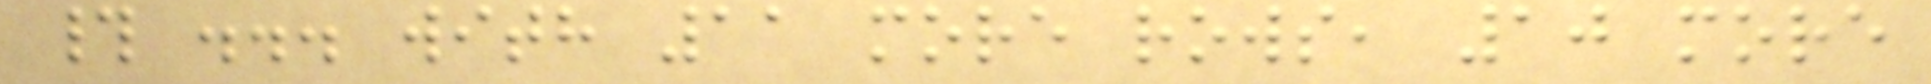# ... with 11 more rows, 10 more
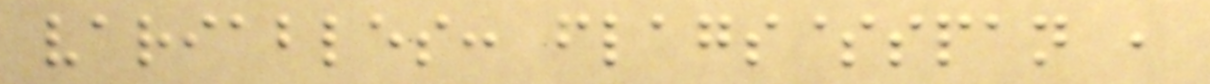variables: flags$span ,
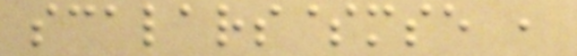scalars$mse ,
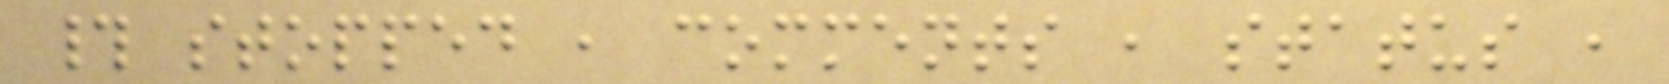# stopped , comments , status ,
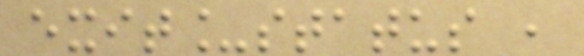exit_status ,
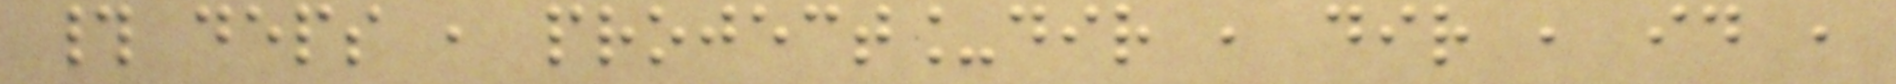# deps , project_dir , dir , id ,
